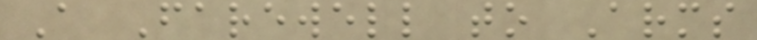A Farewell to Arms
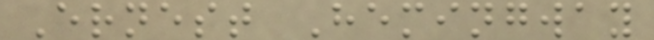Ernest Hemingway
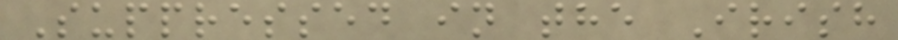Suppressed in the Irish
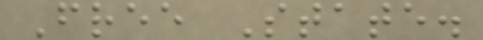Free State.
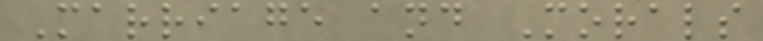Marriage and Morals
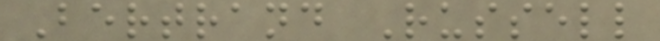Bertrand Russell
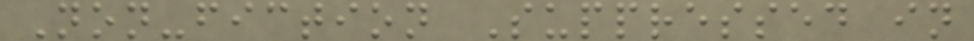Non-fiction Suppressed in
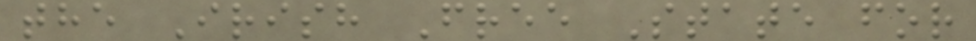the Irish Free State for
